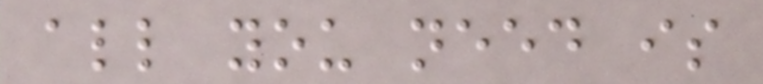all you need is
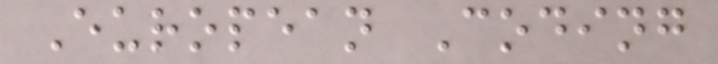European Coding
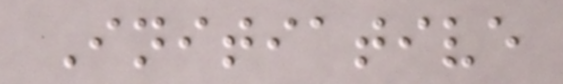Initiative
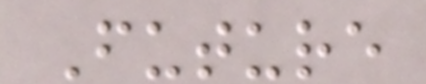Future
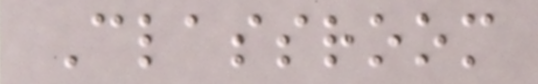Classroom
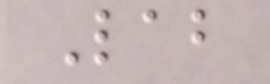Lab
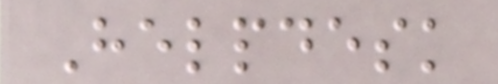Helpdesk
